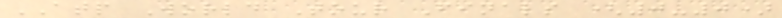ATP World Tour Finals (0-0)
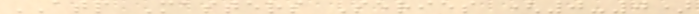ATP Masters Series (0-0)
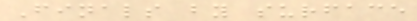Finals by surface
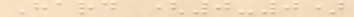Hard (0-0)
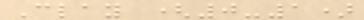Clay (0-1)
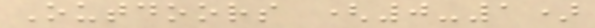Outdoors (0-1)
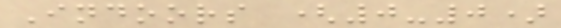Indoors (0-0)
